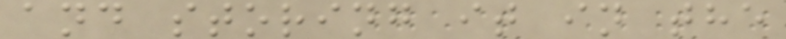and storing it in the
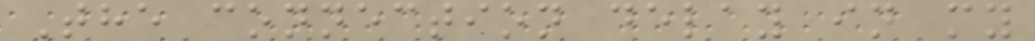The connection delay in my
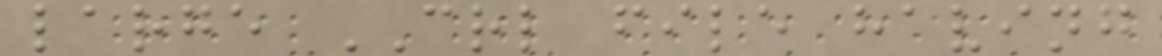large CRL file having
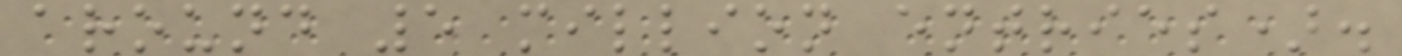around 5 million entries).
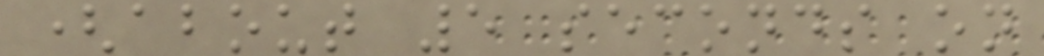(about 5 seconds on
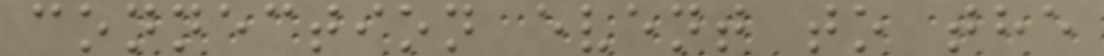connection event to the
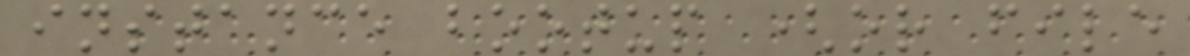instance bootup (or file
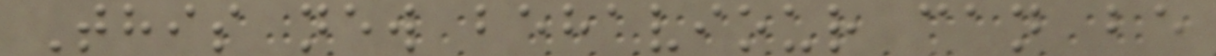This new behaviour can be
